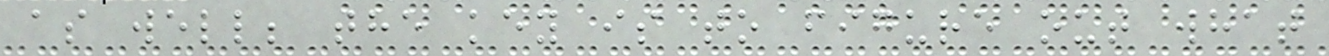as well; the key is to figure out what
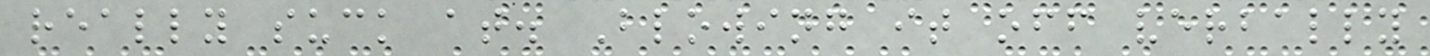really suck at. Blowing it off verbally
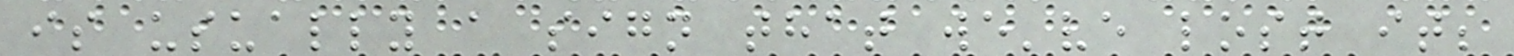is usually a sign that we've lost it;
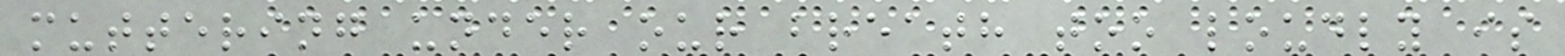muttering under our breath too loudly is
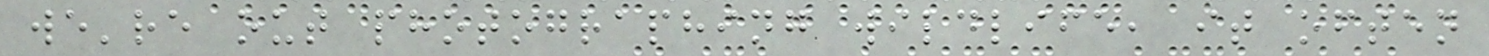we're out photographing wildlife, it often
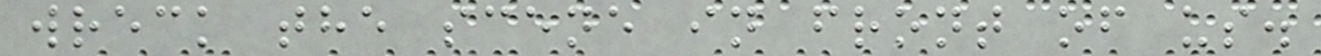wreck the scene in front of us.
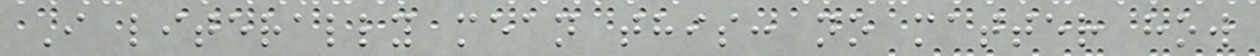I literally mean this: no matter how
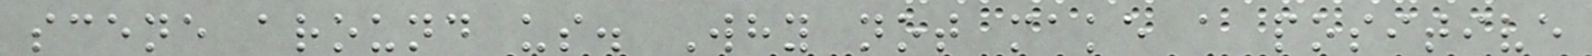scene around us. Why not make a positive
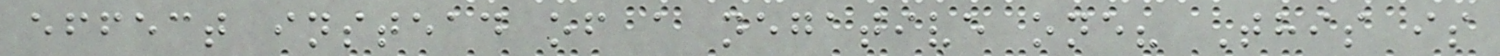effect instead of a negative one? This is
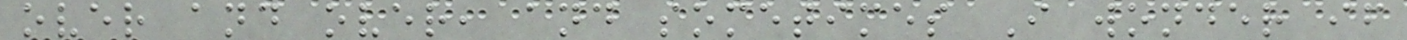over and over, and sometimes I wonder if
